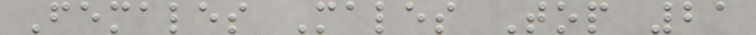Females Males Top 21
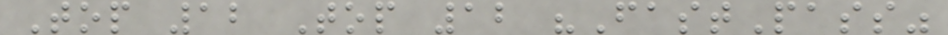Top 12 Top 12 "FastPass"
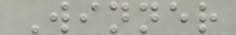Winner
